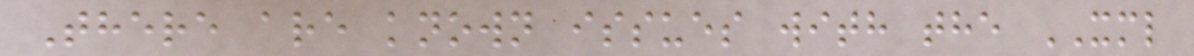There are known issues with the XML
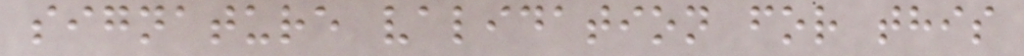signature validation for this
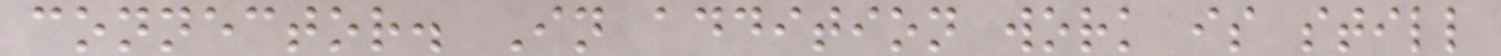connector. In addition work is still
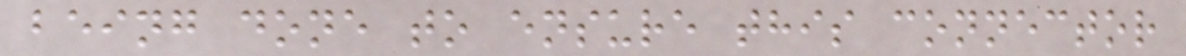being done to ensure this connector
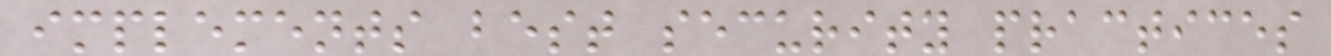implements best security practices
